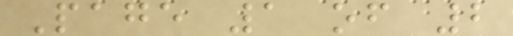Page 1 of 2
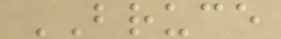BRUCE
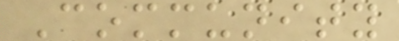Community
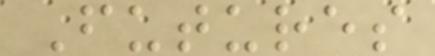Futures
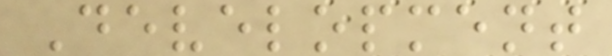Development
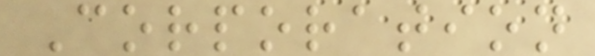Corporation
